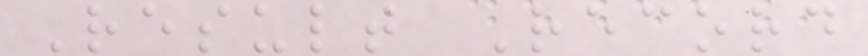Result Record
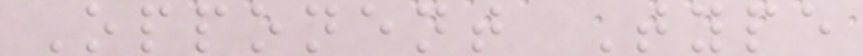Opponent Type
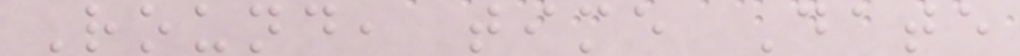Round, time Date
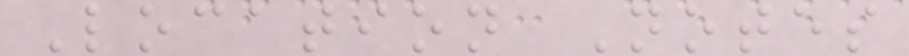Location Notes
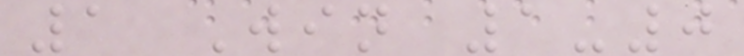1 Win 1-0
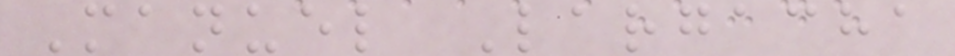Manuel Largacha
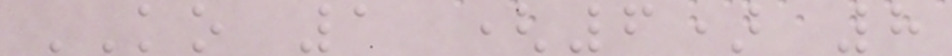KO 1 (6) 8
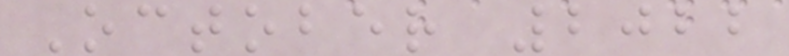October 2022
